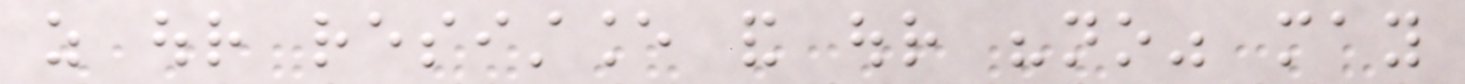as our resistance and our "no" may
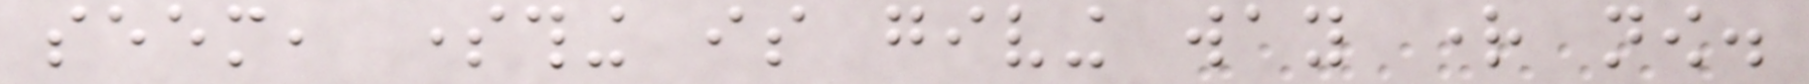seem, something is giving way right now.
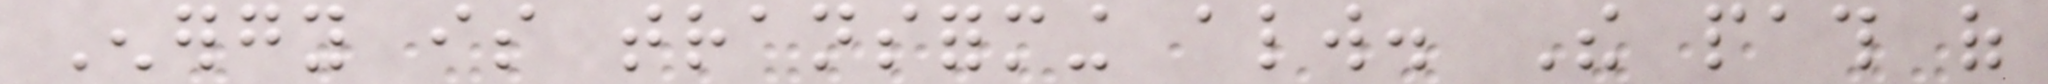Energy is transforming always. The path of
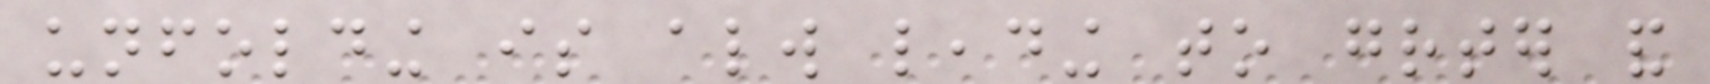unfolding is always leading to greater and
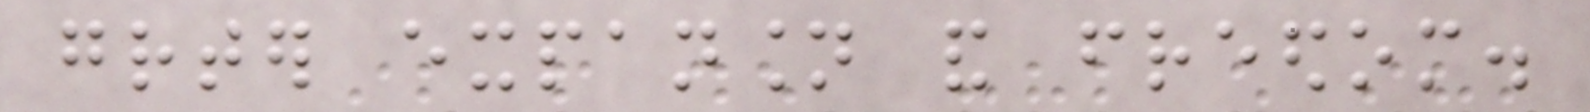greater expansion and freedom.
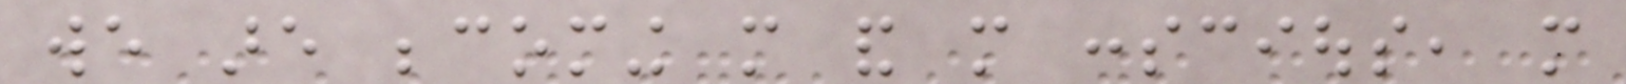we are becoming more and more conscious, more
